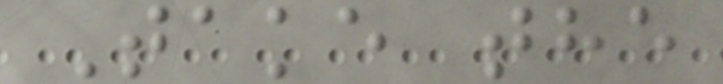Take the
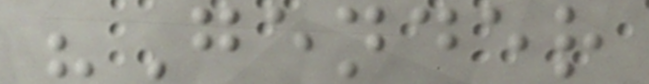"Gender
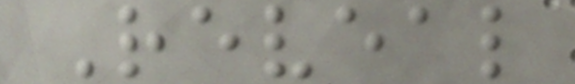Reveal
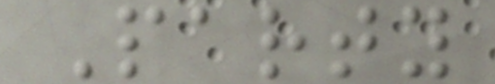Party
